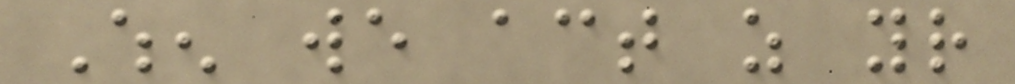When we act as your
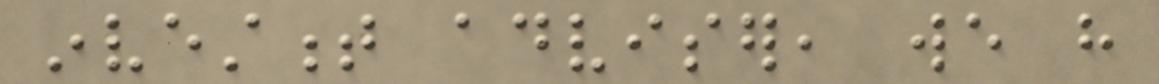investment adviser, we have
